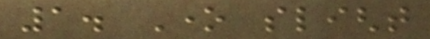1. One slight
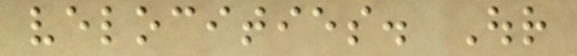velocities. Our
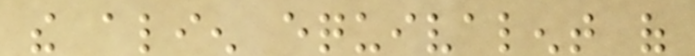the alien equivalent of
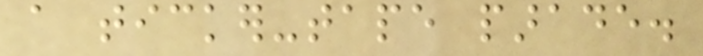a ticker-tape parade.
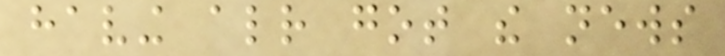having already got the news
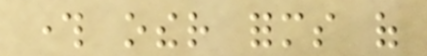through other forms of
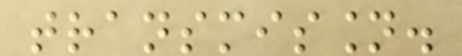transmission.
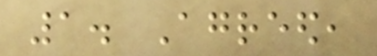1. Agreed,
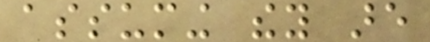assuming they are
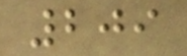209
